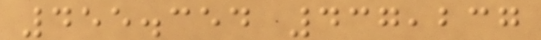455.354 437,237
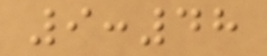9:48
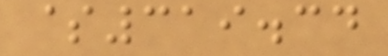$319.34
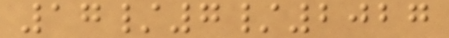17/7/2027
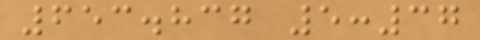653.837 5:37
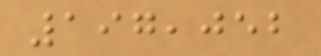197,052
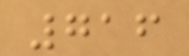716
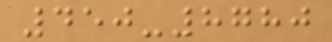450-8780
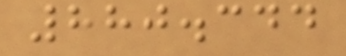880.344
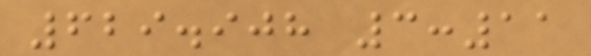629.908 3:11
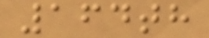164th
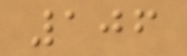106
